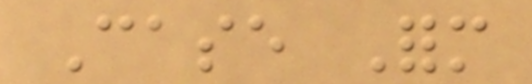Case Form
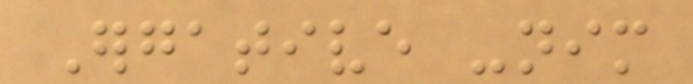Ergative -nim
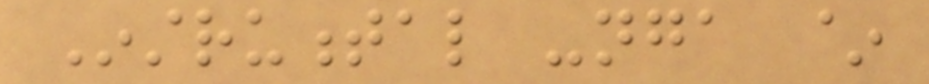Instrumental -nga ~
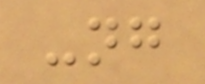-ng
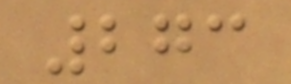273
